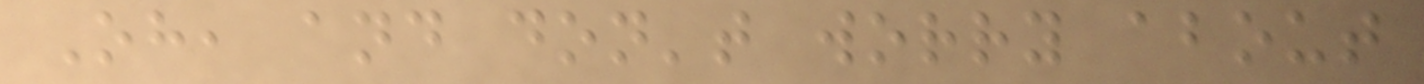Oh, and don't worry about
